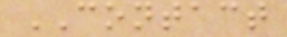CONTACT
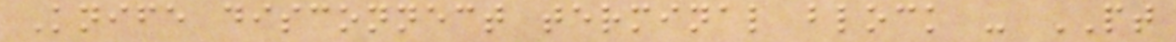Knife disconnect terminal block - PT
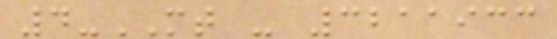4-MT - 3211933
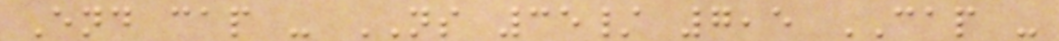End cap - NS 35/ 7,5 CAP -
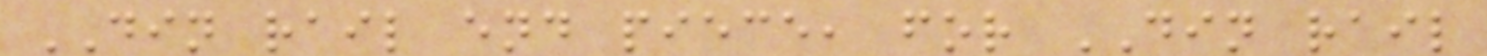DIN rail end piece, for DIN rail
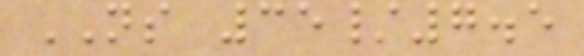NS 35/7.5
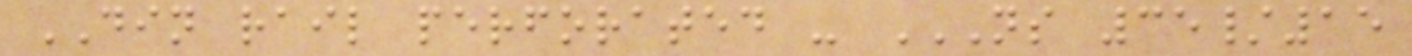DIN rail perforated - NS 35/15
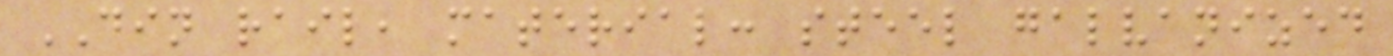DIN rail, material: steel galvanized
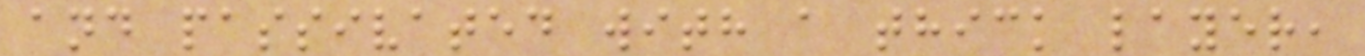and passivated with a thick layer,
